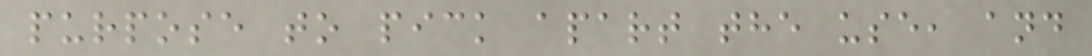purpose to pick apart the use, and
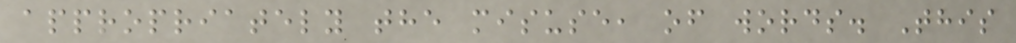appropriately the misuse, of words. This
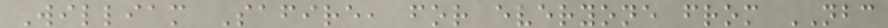William Safire, for everyone from NBC
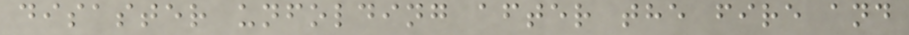disaster unfolding after the fire and
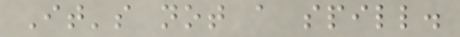It's not a spill.
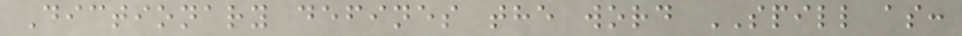Dictionary defines the word SPILL as:
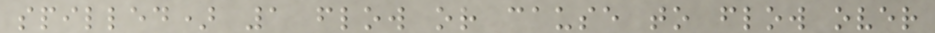spilled) 1 flow or cause to flow over
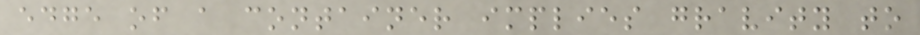edge of a container implies gravity to
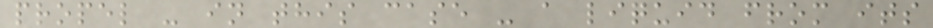propel - in this case - a liquid from its
